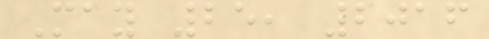May 25, 2016
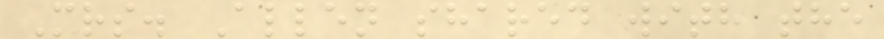Mrs. Allen shared with the
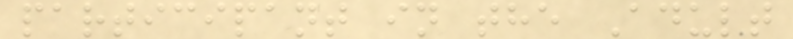participant in the Adult
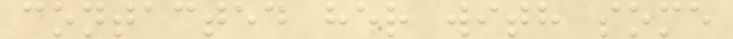contacted her with some
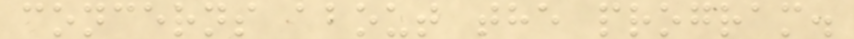concerns about the program.
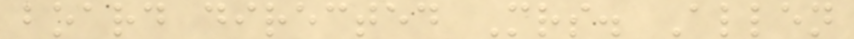board directed Mrs. Allen
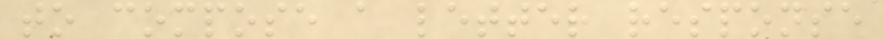to compose a letter response
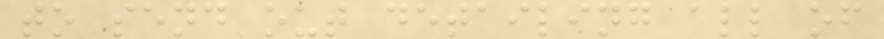to send out detailing all of
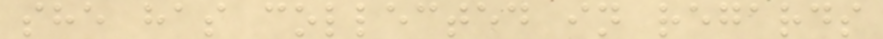she has collected in regards
